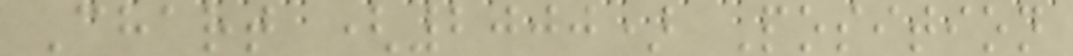Chart (2000) Position
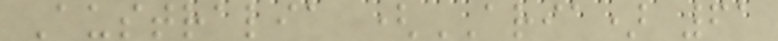Australia (ARIA) 61
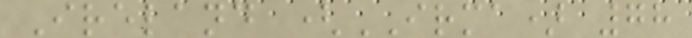Ireland (IRMA) 78
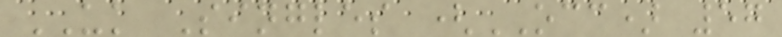UK Singles (OCC) 57
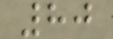80
